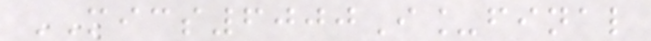MICS6000I_final
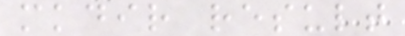mkdir result
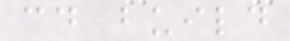cd build
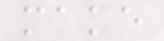make
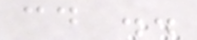cd ..
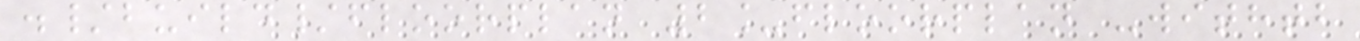./build/floorplan 2_floorplan -withtb
